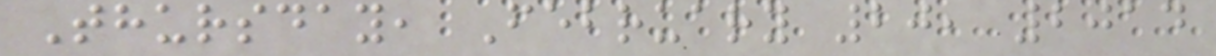Thursday, February 20, 2014
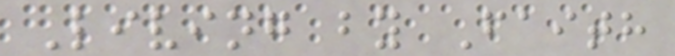Living by Faith
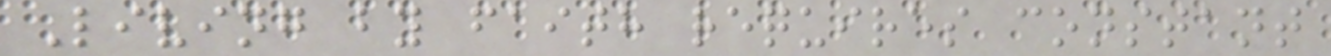Living by faith requires constant
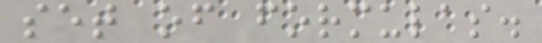set of formulas.
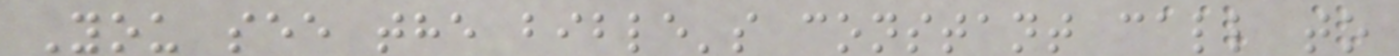You see the bible's constant call to
